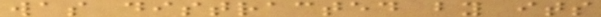was distracted by its
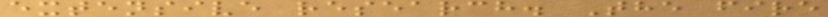extensive research. The fire
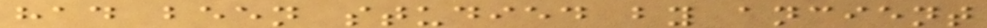had been studied by ancient
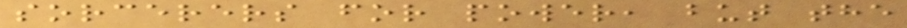sorcerers for power, but the
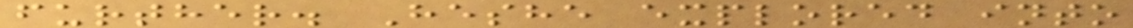further. Heshe explored into
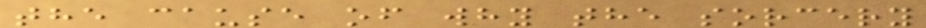the cause of why the sorcery
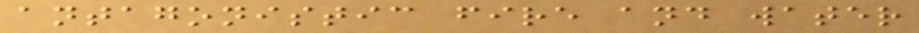antagonistic fire and water
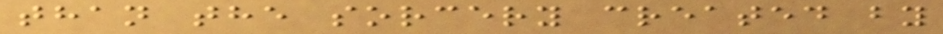than the sorcery created by
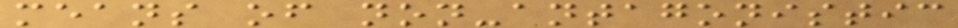means of non-antagonistic
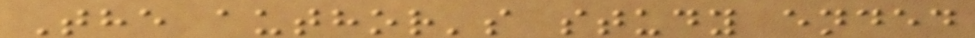The author's study ended
